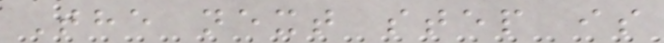The next step is
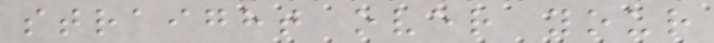straight over your
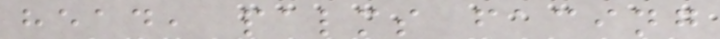head, palms facing
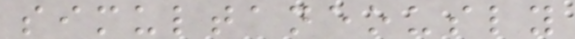simultaneously
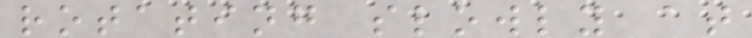rotating slowly at
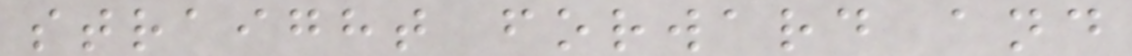straight forward and
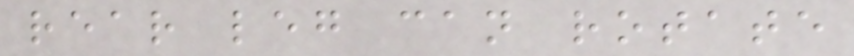rear leg can rotate
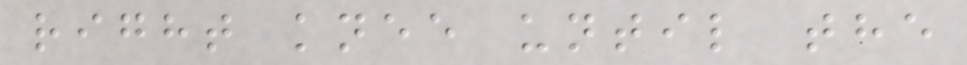right knee until the
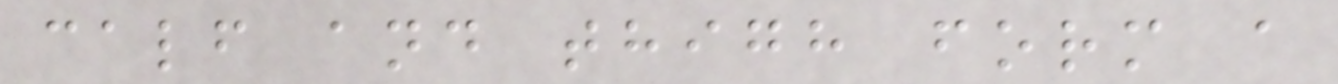calf and thigh form a
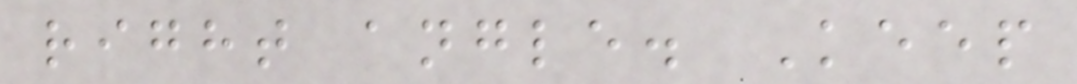right angle. Keep
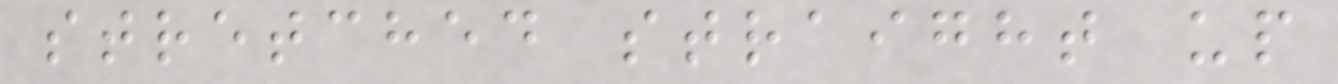stretched straight up
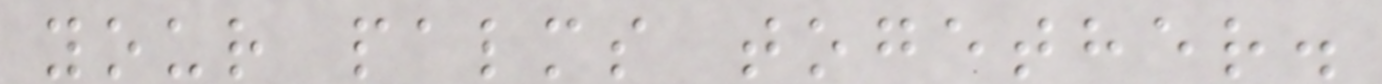your palms together.
